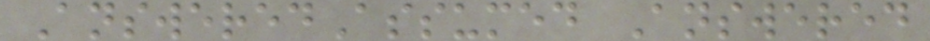AnsweredAssumed Answered
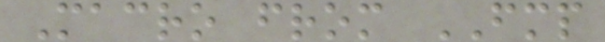Macro from FMP
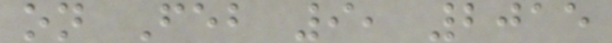on Feb 9, 2015
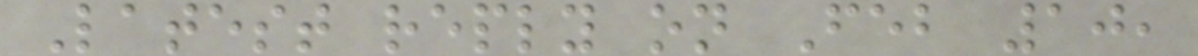Latest reply on Feb 10,
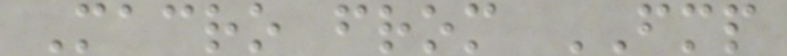Macro from FMP
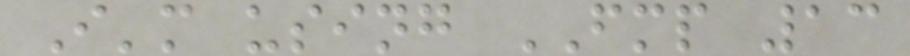I'm using FMP 13
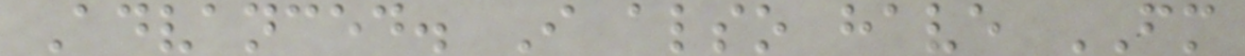Advanced. I also have FM
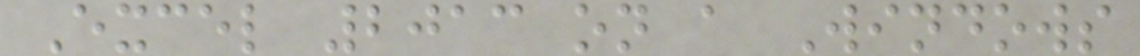Excel 2013 on a Windows
